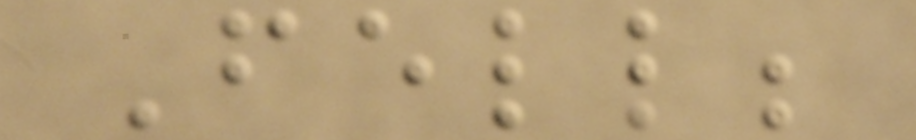Fell;
